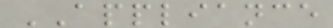APPLIANCE
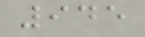945
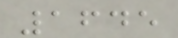1645
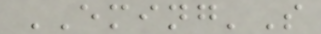EMING'S
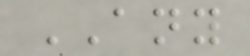ANY
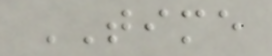TIME
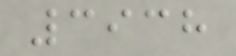3938
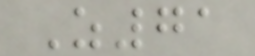Z71
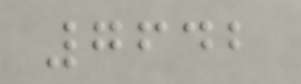7642
